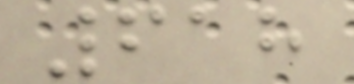618
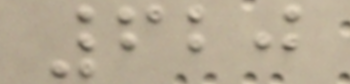620
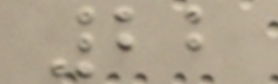22
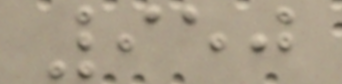950
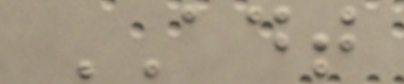ADT
